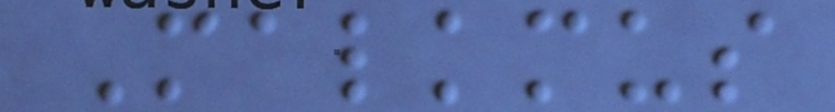Malkmus
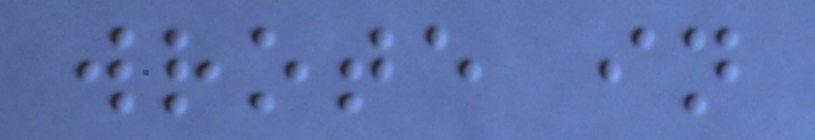wrote in
